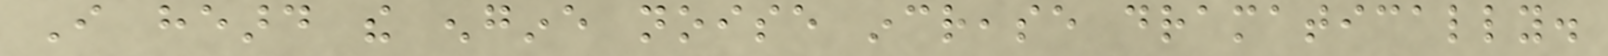I heard the engine noise increase dramatically.
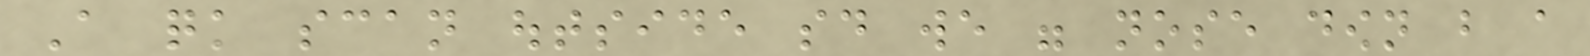A quick scan outside said we were nose down but a
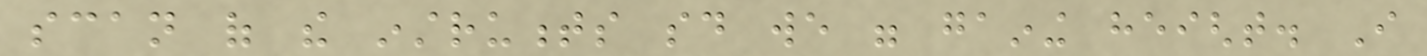scan of the instruments said we were gaining height. I
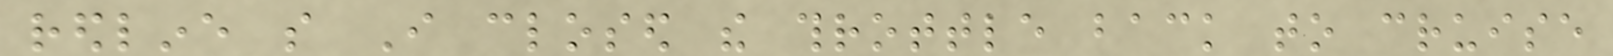redline so I closed the throttle back to cruise
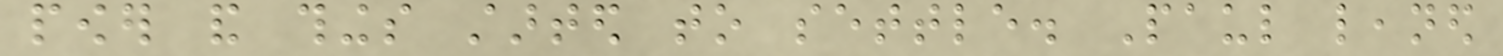power and things started to settle. Paul leaned
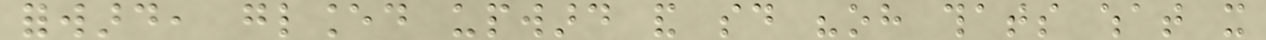forward, glanced upward and said "oh thats what it
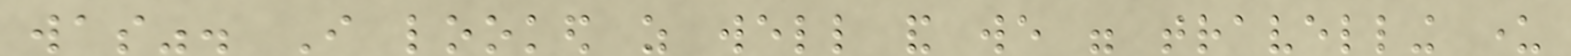was". I looked as well and we were travelling under
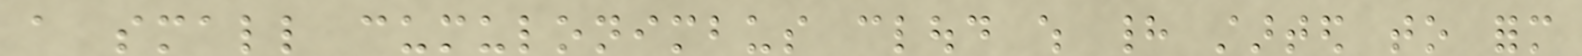a small cumulonimbus cloud which had started to form
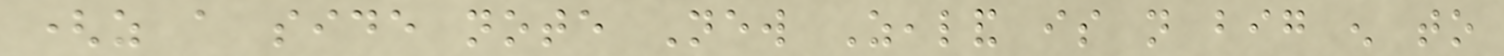(as a side note New Zealand is not big enough to
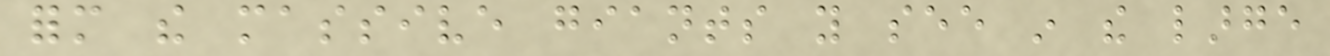form the massive giants you see in the large
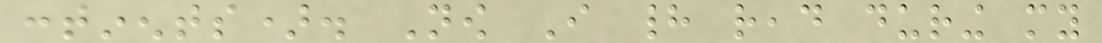continents). Now I had read during my
